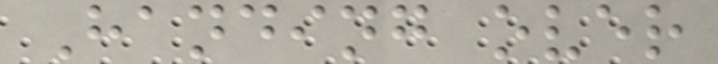Handing over
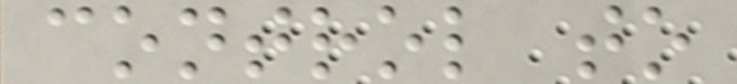control to
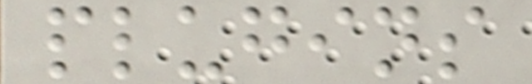plugins
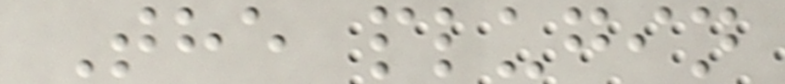The plugin
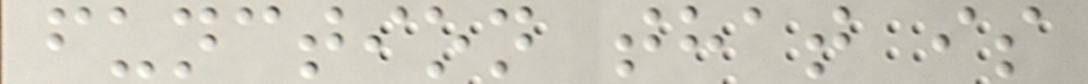function that is
